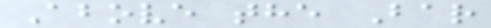Above the Bar
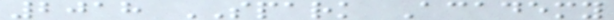2018 SPARK Academy
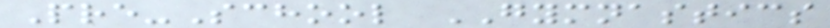Pre-School GYMNASTICS
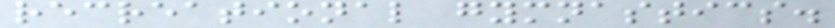recreational gymnastics.
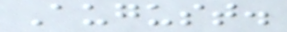August.
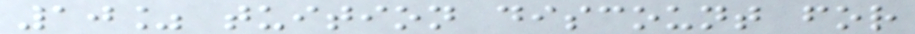10% tuition discount for
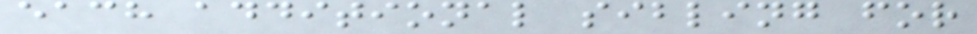each additional sibling for
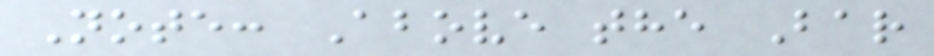Note: Above the Bar
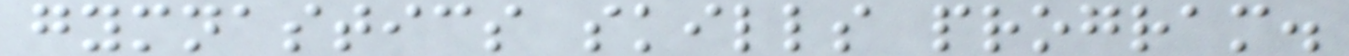gymnastics skills program.
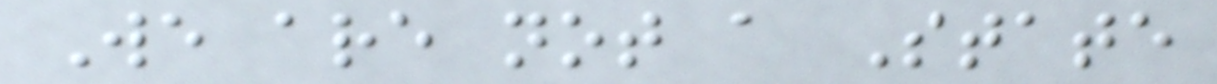We are not a State
